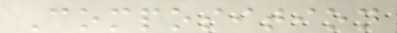Composition
